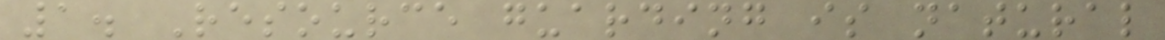1. Resource guarding is natural
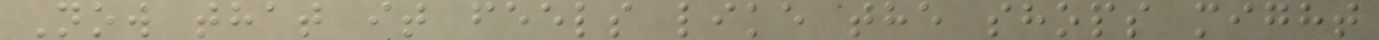Now that it feels like the shops might
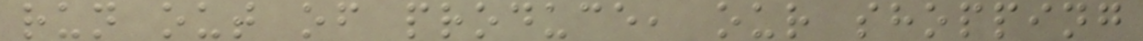run out of produce, our shopping
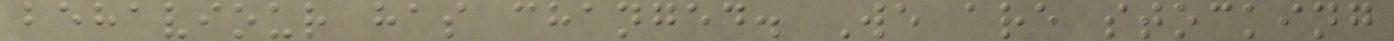behaviour has changed. We are stocking
